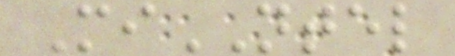MiNTEL
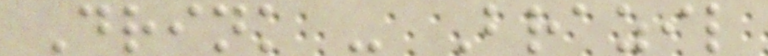Drink - Brazil
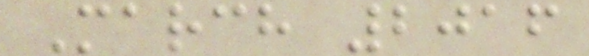March 2016
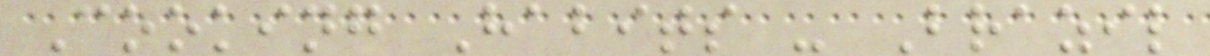Cooking Habits - Brazil
